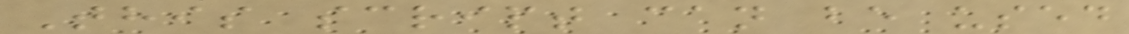This script can be used
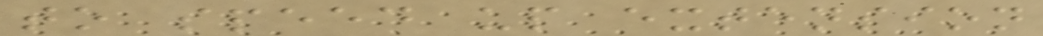to speed up extension
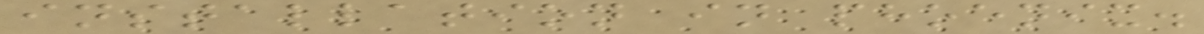installation in phoenix.
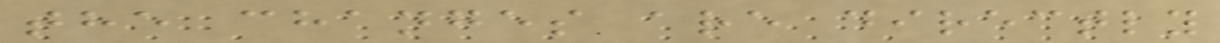the changes are directly
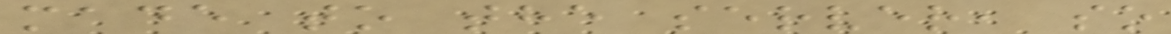made to the server, so
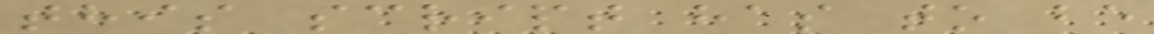this script has to be
